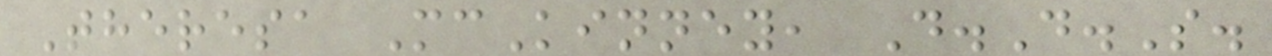Theresa McKinney, D.D.S.
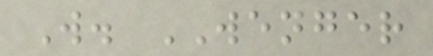W. WENGER
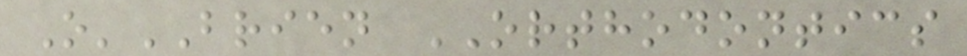O'BRIEN ORTHODONTICS
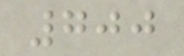700
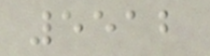5512
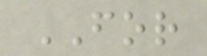FOR
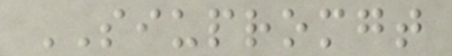SIUPROMGT
